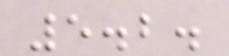5.2.
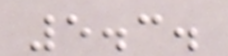5.3.
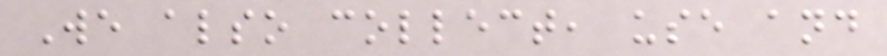We also collect, use and
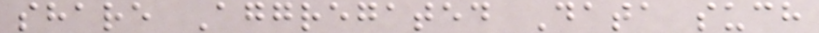share Aggregated Data such
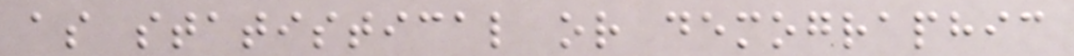as statistical or demographic
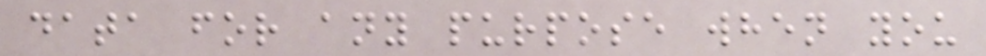data for any purpose when you
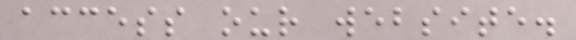access our website.
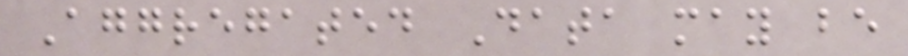Aggregated Data may be
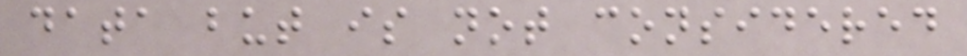data but is not considered
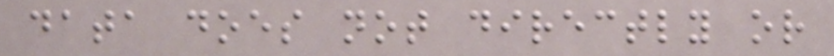data does not directly or
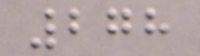278
